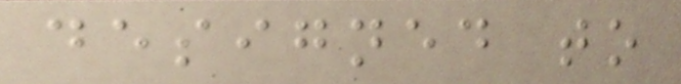designed to
